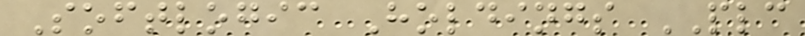Softlogic Holdings PLC
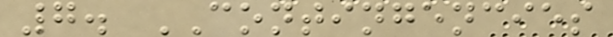7. CONTINGENCIES
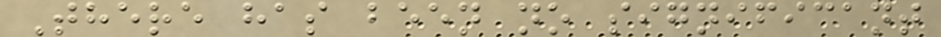There has been no significant
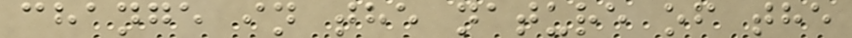change in the nature of the
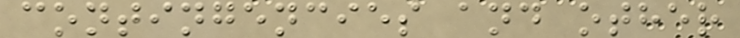contingencies and other
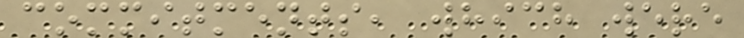commitments, which were
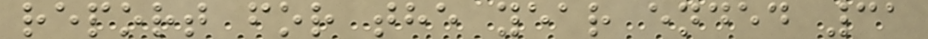report for the year ended 31
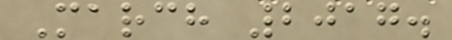March 2017.
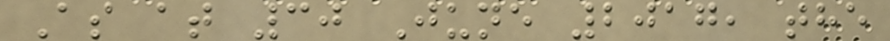As at 30 June 2017, the
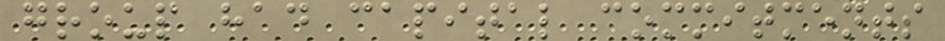group had capital commitments
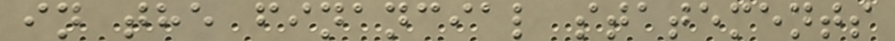in the financial statements
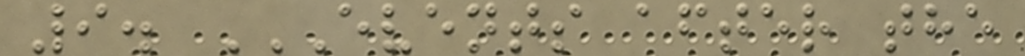9. EVENTS AFTER THE
